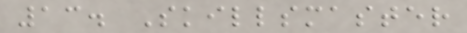13. Skillsmaster
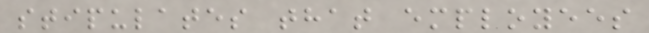stipulates that employees
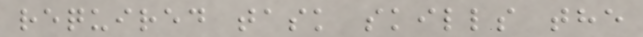required task skills the
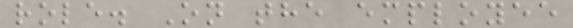role. On the employee
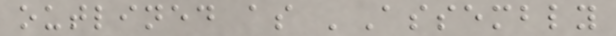outlined as 'Assembly
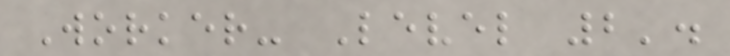Worker- Level 2'.
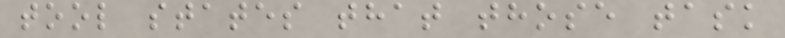tool states that those task
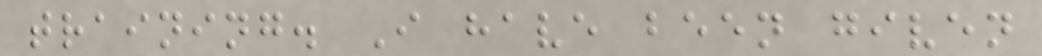training. I have been given
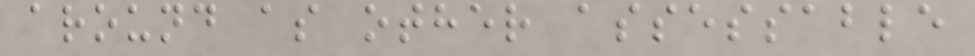around as other assessable
